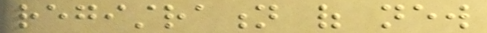registration of new
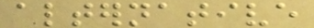alternative
